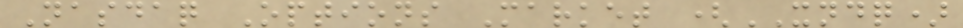Nasdaq Options Market (XNDQ)
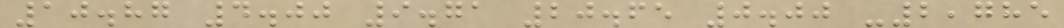10.87 4.00 9.71 20.65 0.00 -2,785
